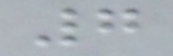7
